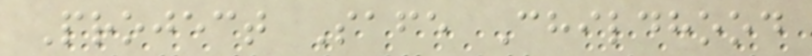Project Safe Childhood
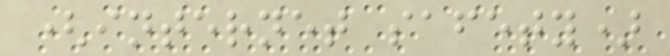(internet safety)
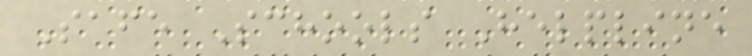Safe Schools Helpline
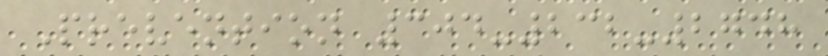Prevention 304-232-2748
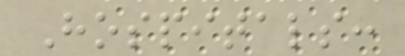Hospitals:
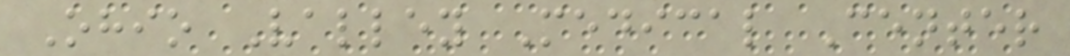Ohio Valley Medical Center
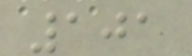101
